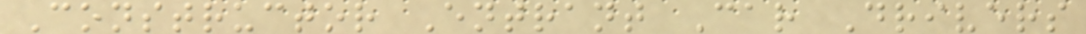Constructor Entrant Car Drivers
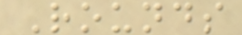Rounds
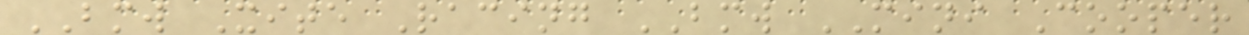BMW Xite Racing BMW MINI Cooper
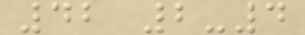42 2-4
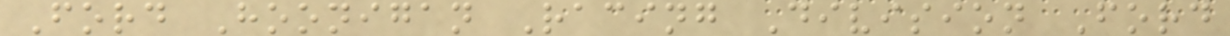Ford Hoonigan Racing Division Ford
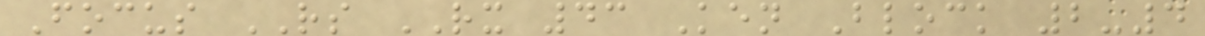Focus RS RX 43 Ken Block 2-4
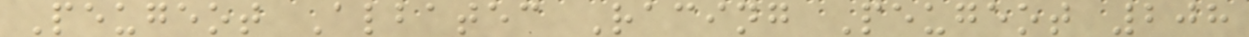Peugeot Albatec Racing Peugeot 208
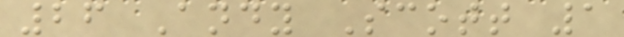26 Andy Scott 1
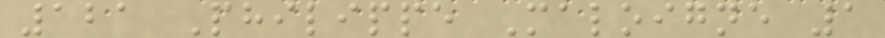121 Philippe Maloigne 1
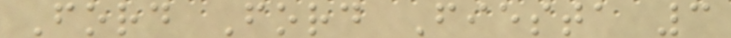Ford Ford Fiesta 3
